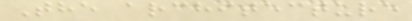The architecture
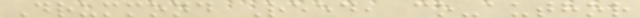Drummond Reed, co-author
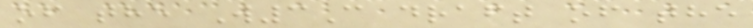of the W3C draft of the
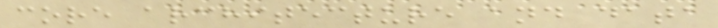core architecture and data
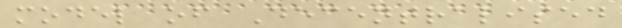model of Decentralised
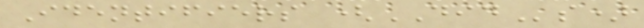Identifiers (DIDs)
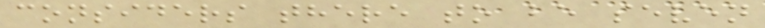considers there to be seven
